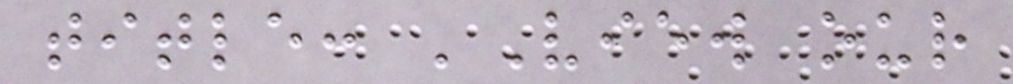title: 'View our
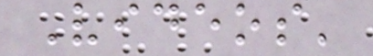Videos'
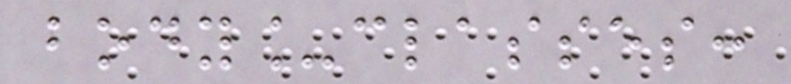body_classes:
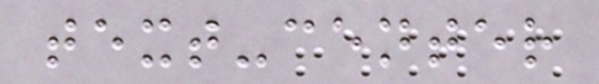text-center
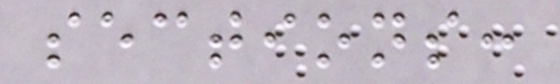sections:
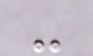-
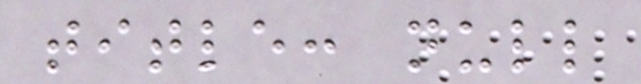title: null
